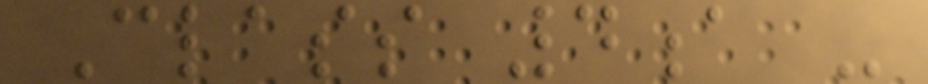Class 4a -
